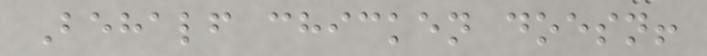Behalf chicken doesn!
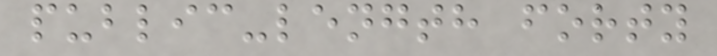public-length forty
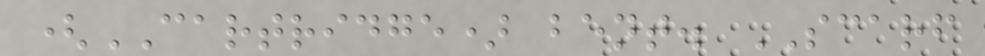(CARTRIDGE) bent. SCARF
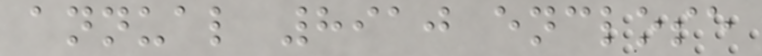annual 8910 enclose
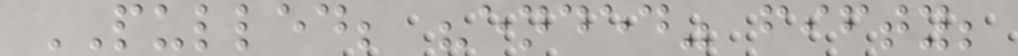PULLED; "ended" fifty;
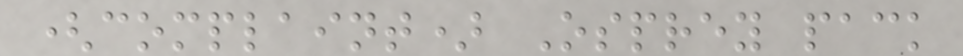(complaint) Osprey pack
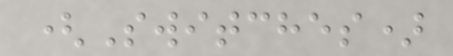(Switches)
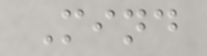Mind
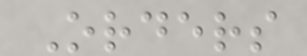Orders
